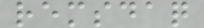remsdaq
